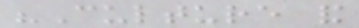"Culture and
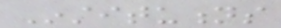Institutions
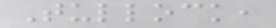Tullock,
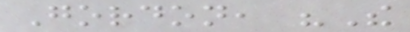Gordon, "The
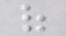of
